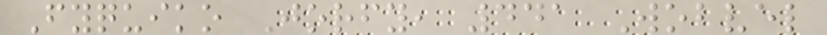Fyquiko Jorfy, 441 Wobvel
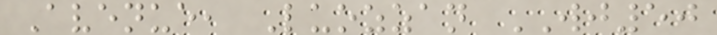Avenue, Luozzan WJ50
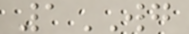1WG
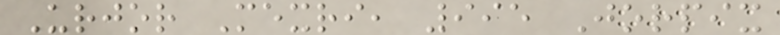Urjor Mexri, 995 Jorpix
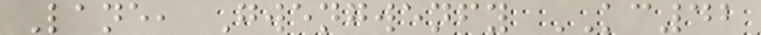Lane, Gwengwenfy KC42
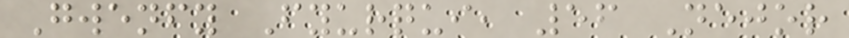Gwenfy Fyurqui, 56 Nejor
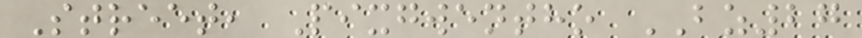Street, Pixgwentho BZ27
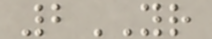2YR
